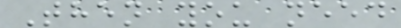Then you need
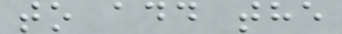to add the
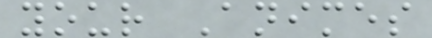your Animes
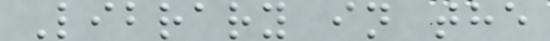Library in the
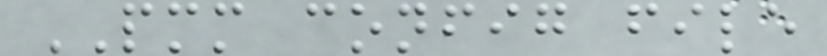PMM config file
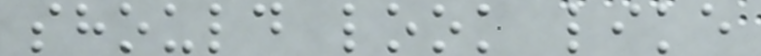should look like
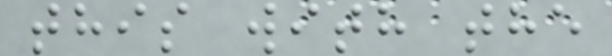this with the
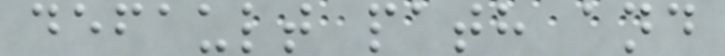default path and
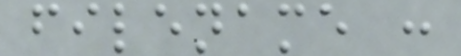filename :
